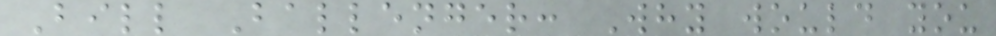Bill Ballenger: Why would you
